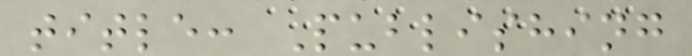title: Publishing
